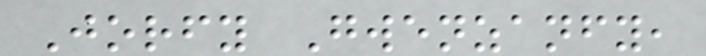Jorfy Gwenzanfy,
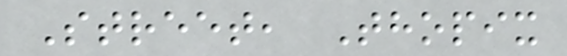Street, Thopix
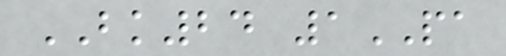BK24 1PA
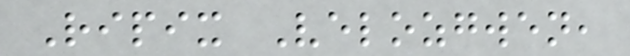Ripix Velozgwen,
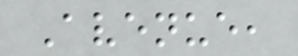Avenue,
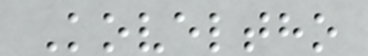Koveltho
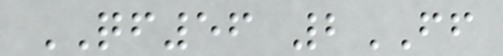QF56 2FF
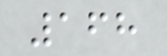168
